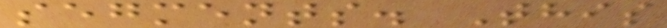segments. This
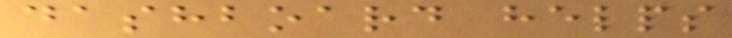dashboard helps
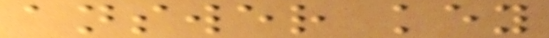answer key
